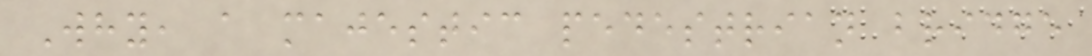Why, a majestic pedestrian bridge
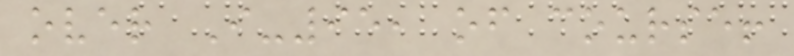over I-95, of course!
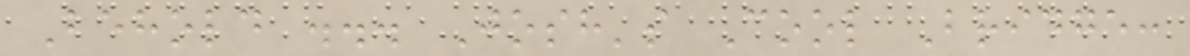Behold ... Josh's Cool Bridge:
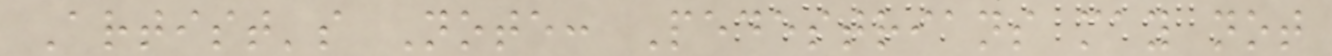Artist's Note: Pedestrians may not
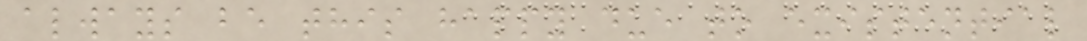always be this happy due to existential
